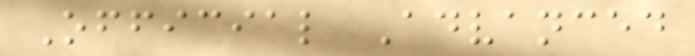Official Advanced
